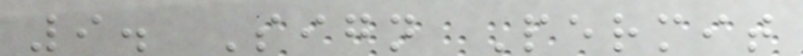9. Sign Permit
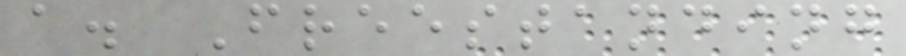a. Freestanding
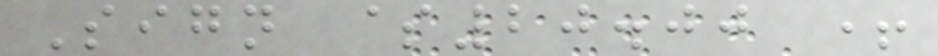Sign $20.00 +
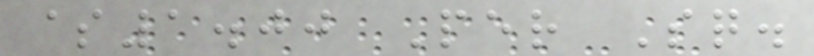$1.00 Per Sq.
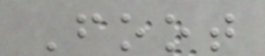Foot
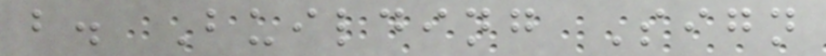b. Building Sign
